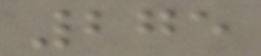275
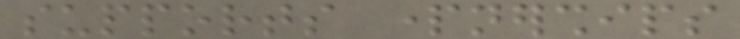supports partnerships
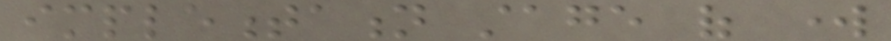implementation stage of work
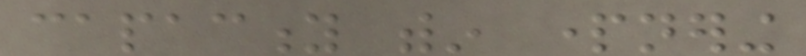capacity within partnering
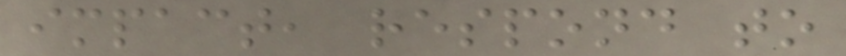impact, respond to
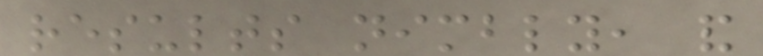results nimbly, and
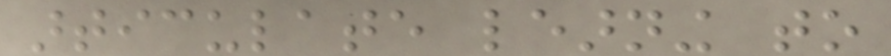articulate learning to
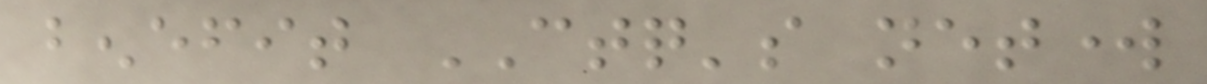benefit CTQ's network
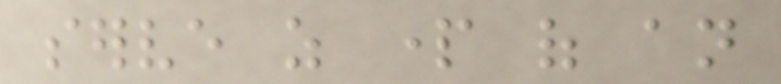serve as part of an
